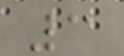3
